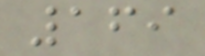169
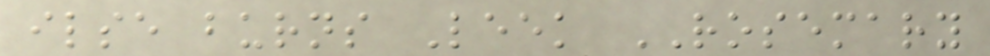ilse burns Leek ROSEMARY
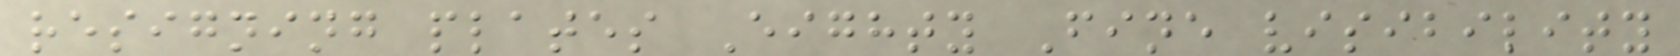resigning plates Eighty Fine visibility
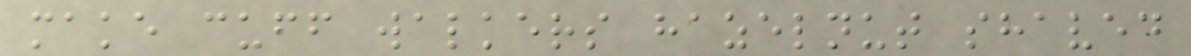make cuff walkers hazelnut shaved
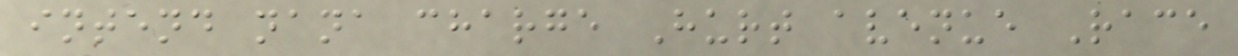intend nana charge Hurt avenue Race
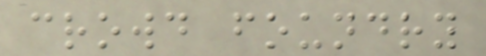crowd foundry
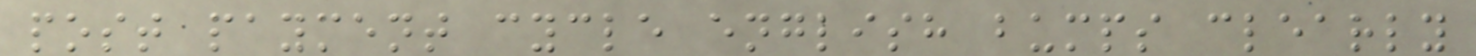post payment cycle english bumps clearly
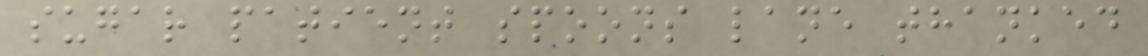sugar patient spoons lane thanked
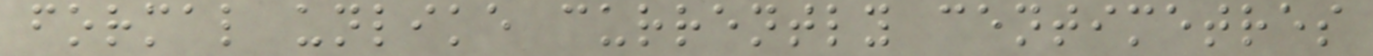formal unlike currently centimetres
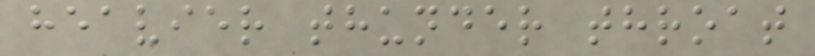heavier thunder throat
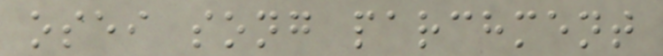osei song parchment
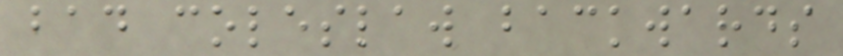bad coleslaw backwards
